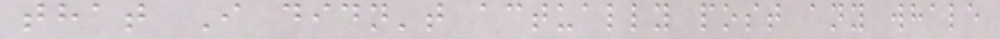that I didn't actually post any whale
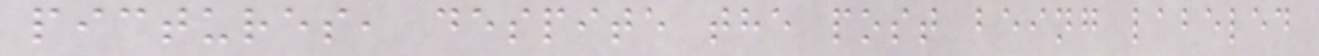pictures, despite the post being labeled
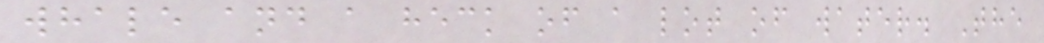whale and a heck of a lot of water. The
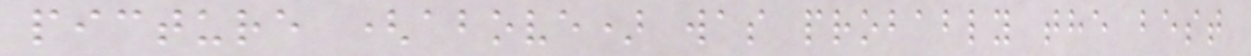picture (above) was probably the best
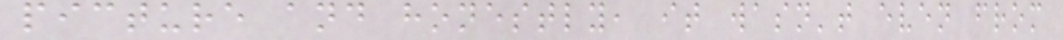picture and honestly, it wasn't even from
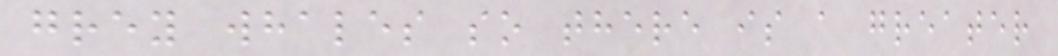grey whales so there is a greater
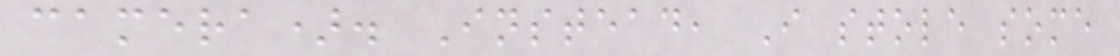camera). Instead, I stole some
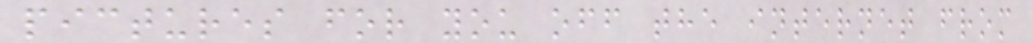pictures for you off the internet from
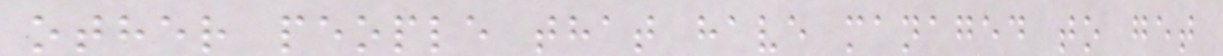other people that have managed to get
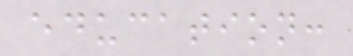education:
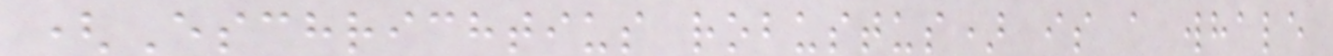(Eschrichtius robustus) is a whale
